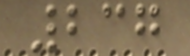237
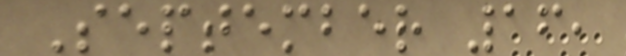September 16,
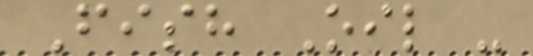Fish Oil -
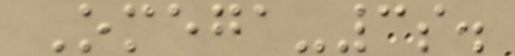Omega-3s.
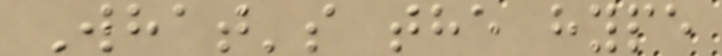What's the hype
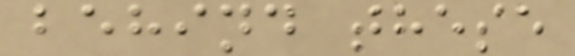behind these
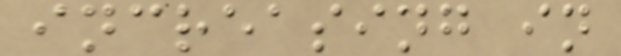increasing in
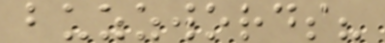buzzwords?
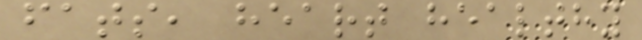fats, heart healthy
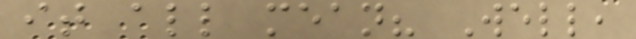it all mean? Well,
